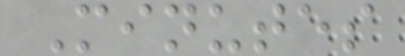Minutes
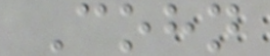Cohn
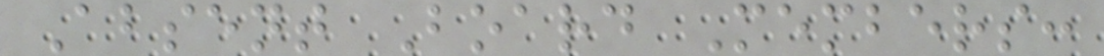Absent Board Members:
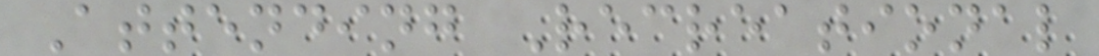Attending Recreational
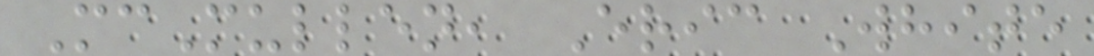McMullen, Eric White
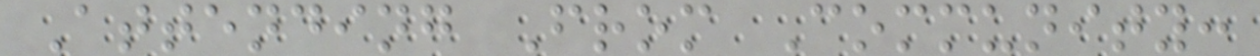Attending From Community:
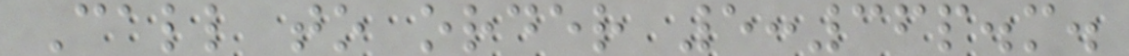Call to order 5:36p.m.
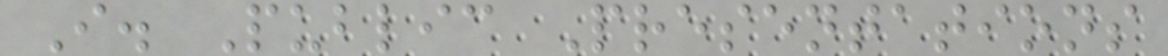I. Public Presentations
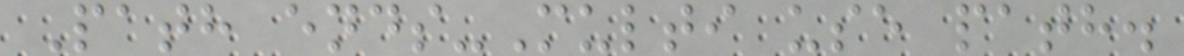Path ends-Multi use path.
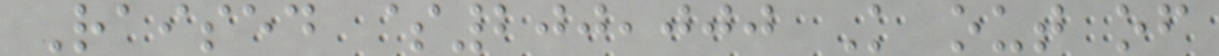Raised $200,000 K out of
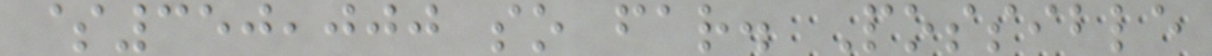$350,000 so far. Possible
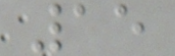15
